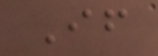If
